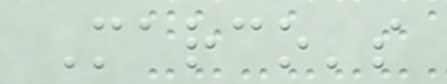Marco's
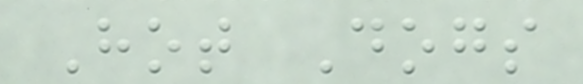Hot Dogs
